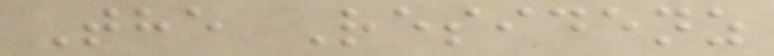The Residenz
